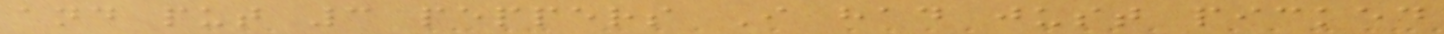and put 3 peppers I had just picked
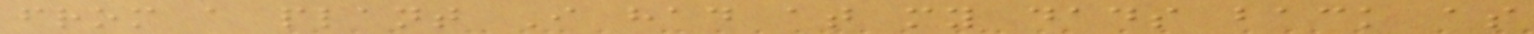from a plant I had at my dads back as
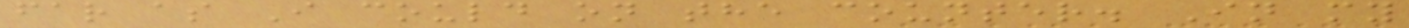far as I could on the counter. In my
